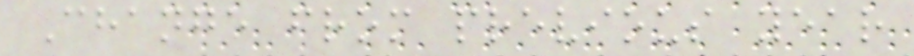Change from previous year
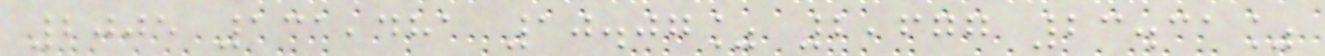2005 131,481 10.07% 2,677 23.31%
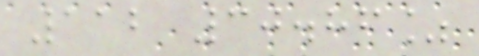112 30.86%
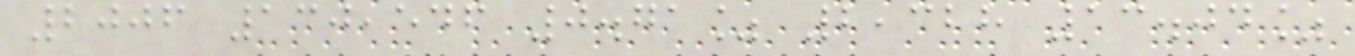2006 130,546 0.71% 2,328 13.04%
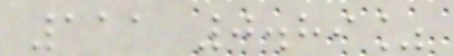111 0.89%
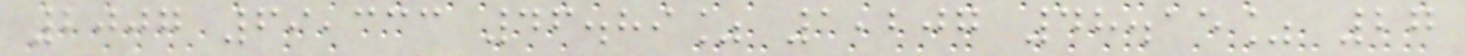2007 69,333 46.89% 1,207 48.15% 27
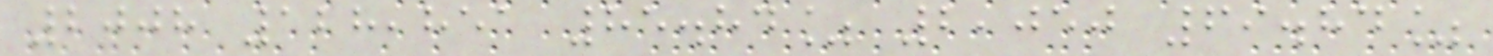2008 128,851 85.84% 2,050 69.84%
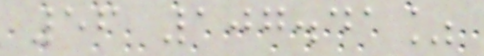56 107.41%
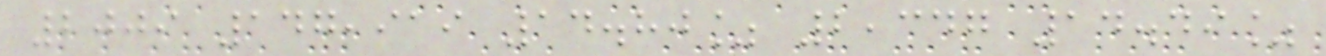2009 147,919 14.80% 2,347 14.49%
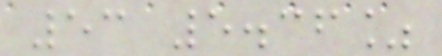53 5.36%
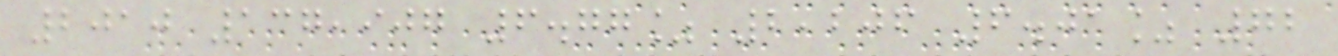2010 137,907 6.77% 2,206 6.01% 72
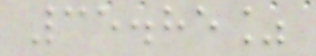35.85%
